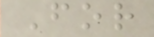For
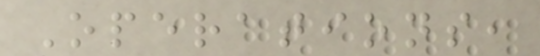Operations,
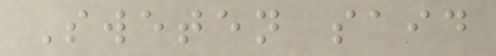Sweten said
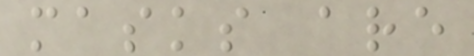masks are
